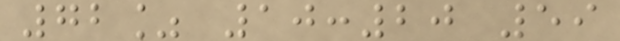72% 10:20 59
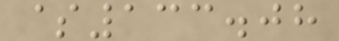$133.08
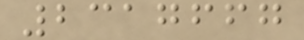2317667
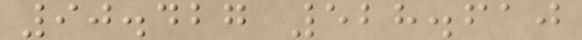90.427 528.610
